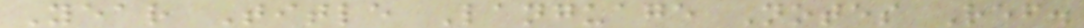Year Title Language Notes Ref.
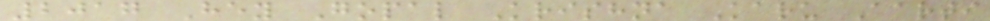2017 Hey Gopal Krishna Karu Aarti
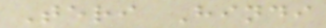Teri Hindi
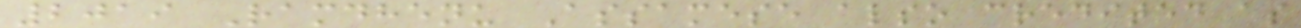2019 Ramdhenu Assamese also credited as
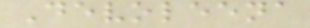Devoleena
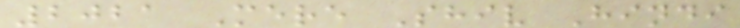2021 Mere Shiv Hindi
